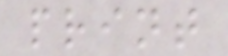print
